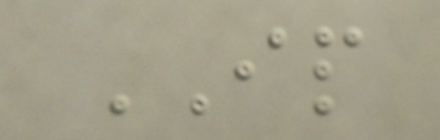IP
